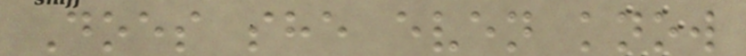Does she even know
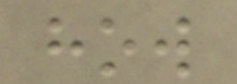how
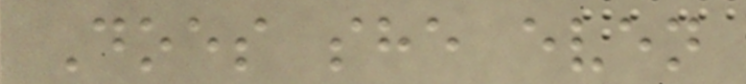Does she even
